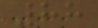88
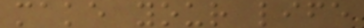make your life
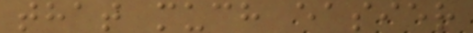that much easier
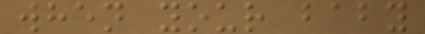when your baby
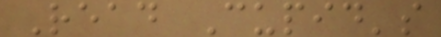Read Cupid's
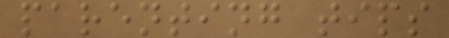parenting tips
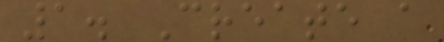1. Create a
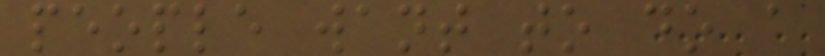people want to do a
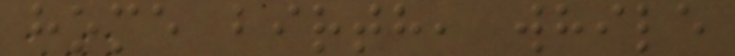home birth, while
